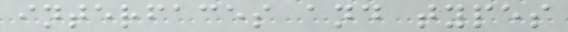interfaces and types
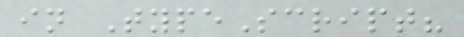in TypeScript?
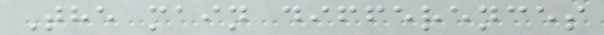The main differences
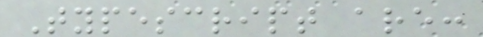Typescript are:
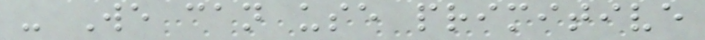- We can use primitive
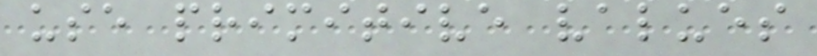use primitive values
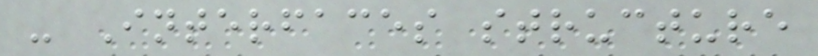- Interfaces structure
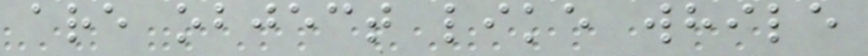are object like while
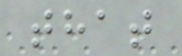that
